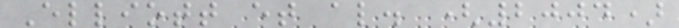Elliott et al. (2004)
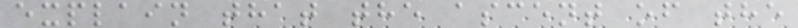explain that the ascent of the
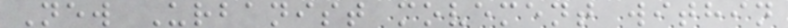New Urbanist movement within
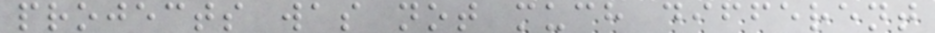projects was not much different
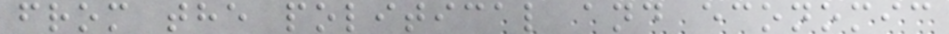from the political and economic
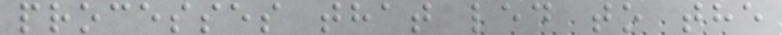processes that led to the
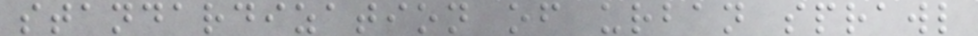standardization of urban sprawl
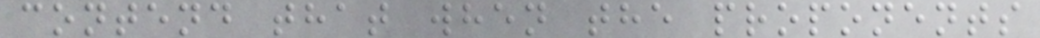contend that when the proponents
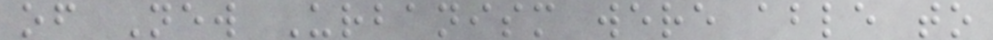of New Urbanism were able to
